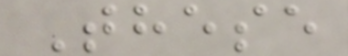These
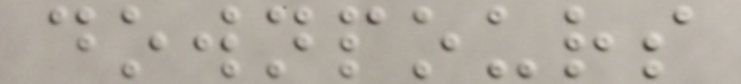downpours
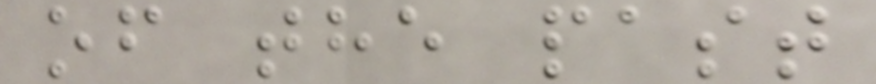of the past
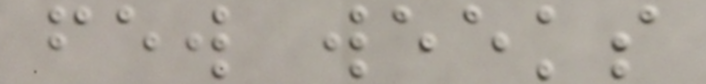few weeks
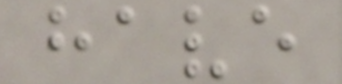have
